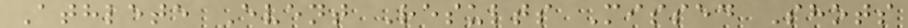Athlete Event Results Missed Shots
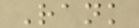Rank
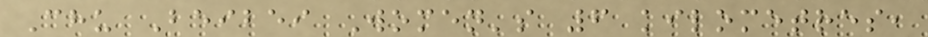Chu Beibei Women's 6 kilometres,
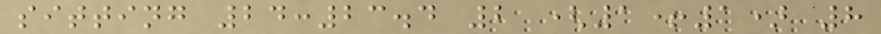sitting 24:23.4 2 (1+1) 8
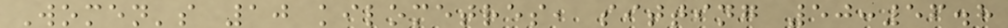Women's 10 kilometres, sitting 50:56.8
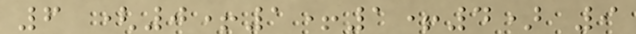6 (0+1+1+4) 9
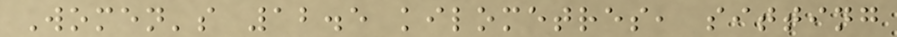Women's 12.5 kilometres, sitting
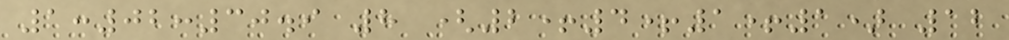1:02:30.9 8 (2+4+1+1) 12
